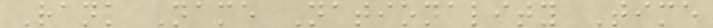Rank Name Nationality Time
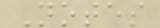Notes
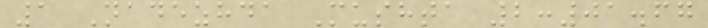1 Nadezhda Mushta 2:01.67
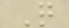Q
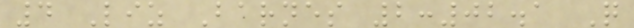4 Liz Barnes 2:02.1 Q
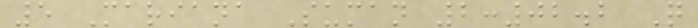5 Mariana Suman 2:02.2 Q
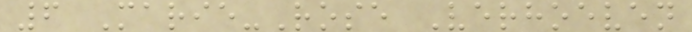6 Marie-Rose Verhoeven
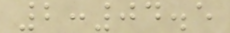2:04.5
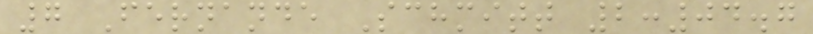7 Fernande Schmitt 2:04.7
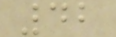42
